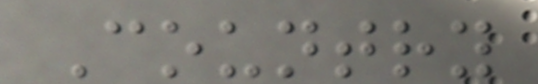Country
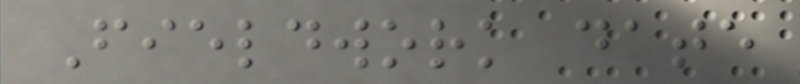Fieldwork date
